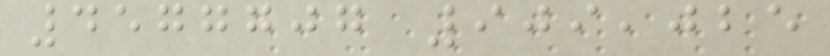4577707 909,025
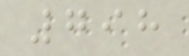798
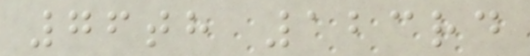76th 123rd
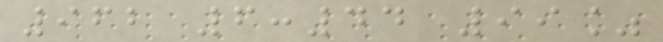962 6:44 99%
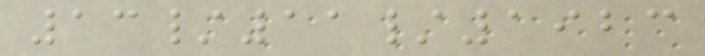13/11/1923
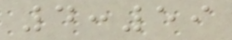4:59
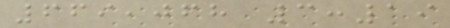669,068 3:19
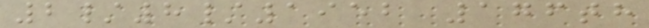2/8/1952 176th
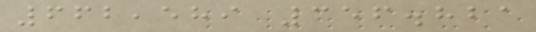662,589 356.821
